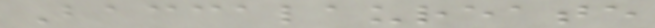Baccalaureate
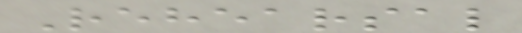Rehearsal
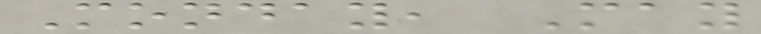Monday, May
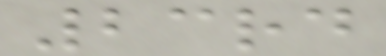23rd
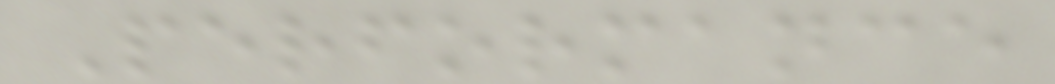Performance
